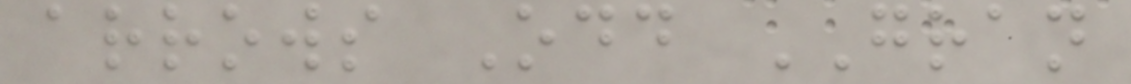arrows Odd GRAN
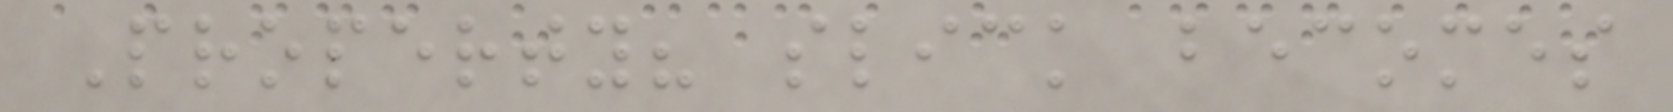Property? slick becomes
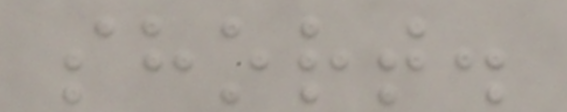short.
